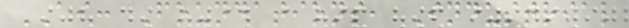AI: Foundations, Industrial
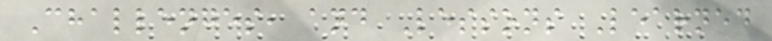Challenges, and Lessons Learned
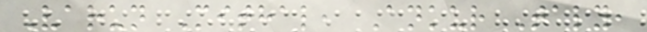Varun Mithal, Ankur Taly,
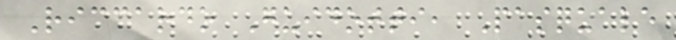Riccardo Guidotti, Pasquale
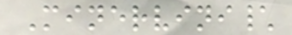Minervini\
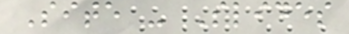Site - Slides
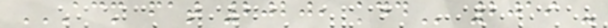ACM FAT 2020, KDD 2019 -
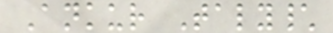Ankur Taly\
